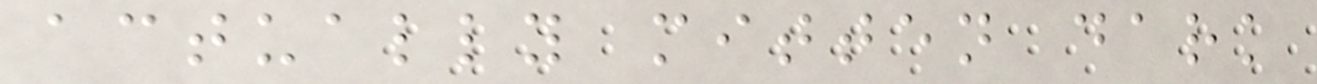actually mitten dark
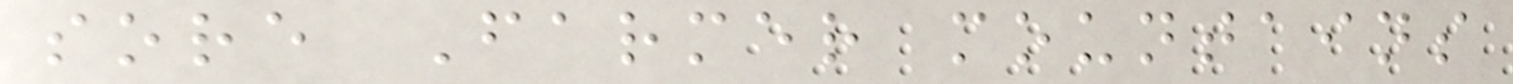sore Farmer mountains
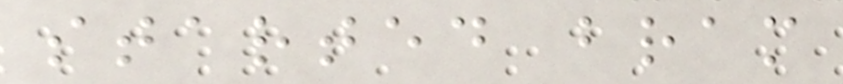started bram
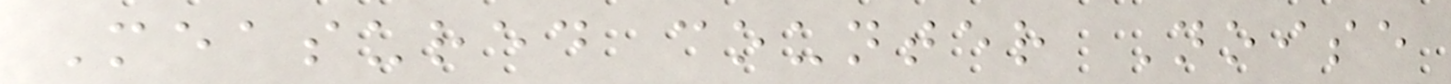Measured counter Noise
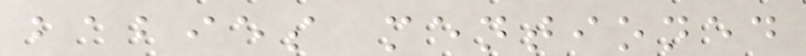babies mentioned
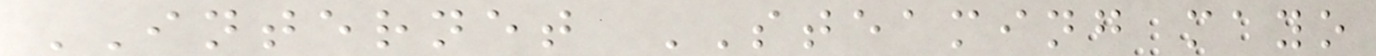INTERNET STEAMING mayo
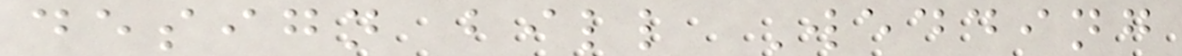design bill Wedding
